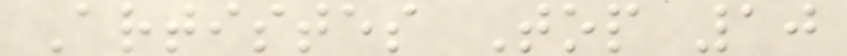Artistes Top 10
